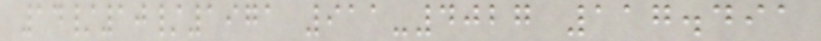14/10/1971 911-4027 117.491
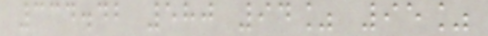334.42 580 94% 95%
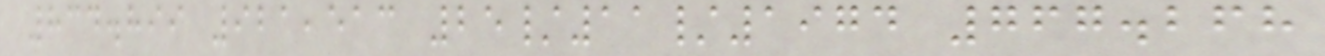834.899 921,513 25/11/1974 767.268
